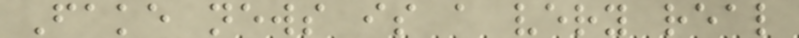Fake news is a very real
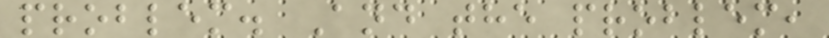problem. And the problem,
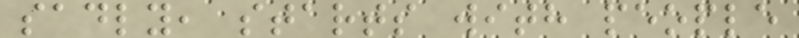sadly, starts with people
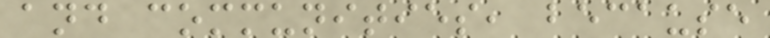and communities, because
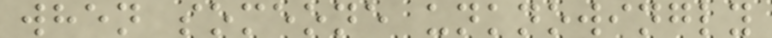when someone unknowingly
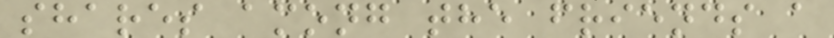shares among the friends a
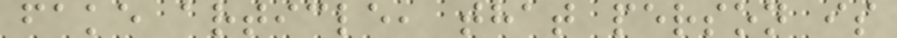fake article, that person is
